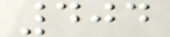404
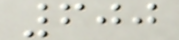600
